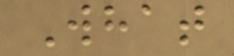What
